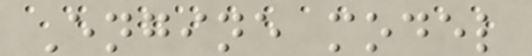Engine model
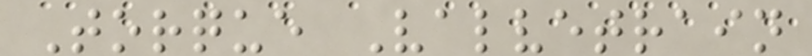Torque Valvetrain
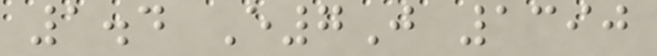1.4 E7J 1390
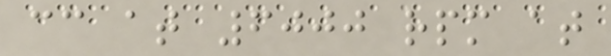cc at 6000 rpm at
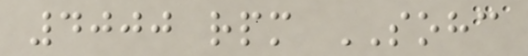4000 rpm SOHC
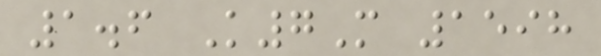1.6 K7M 1598
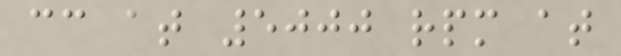cc at 5000 rpm at
